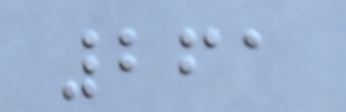261
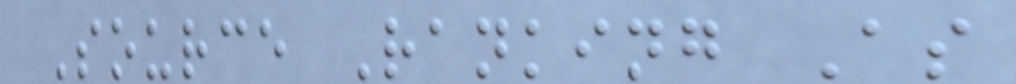Source Ranking As
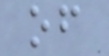of
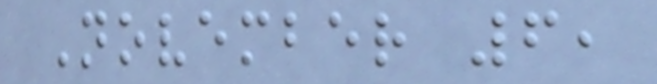November 6,
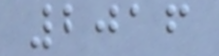2016
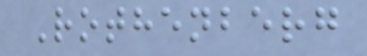Rothenberg
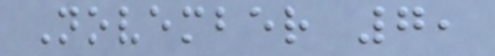November 7,
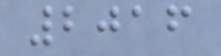2016
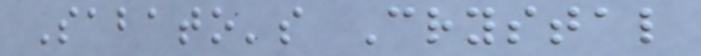Sabato's Crystal
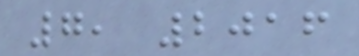7, 2016
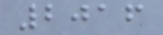2016
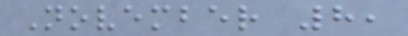November 8,
